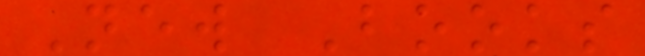New Books
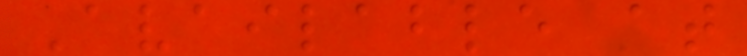Available at
